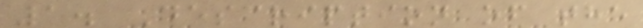1. Description of the
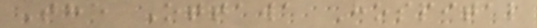The Ottawa Hospital
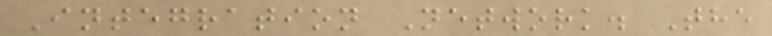Integration Network. The
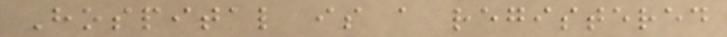Hospital is a registered
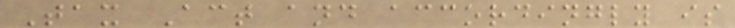Tax Act and accordingly is
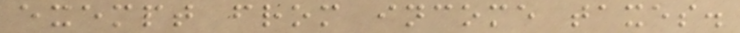exempt from income taxes.
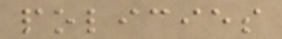policies
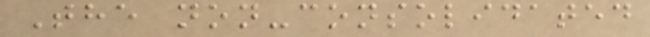The non-consolidated
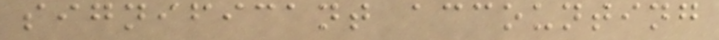significant accounting
